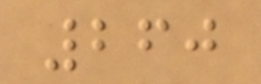260
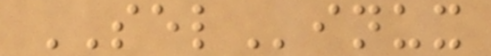SELinux
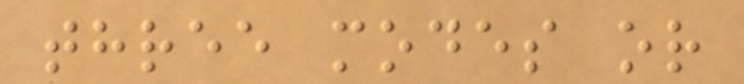three modes or
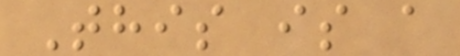This is a
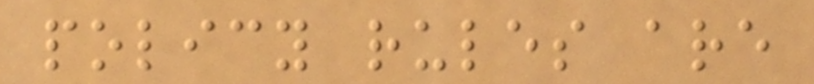policy rules are
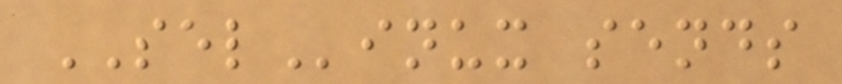SELinux sends
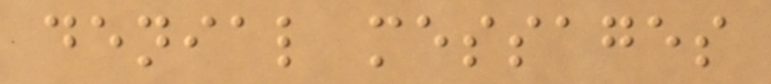denial messages
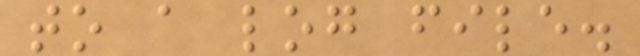to a log file.
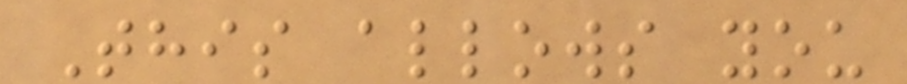This allows you
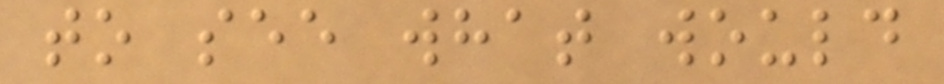to see what would
